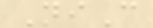NiC
